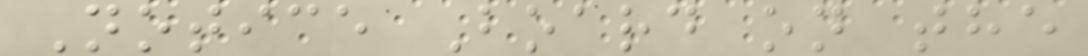Notice Board on the
